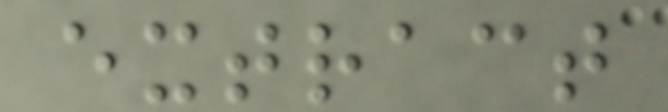extract
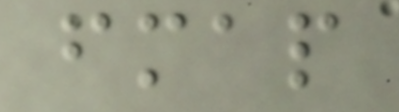fmap
